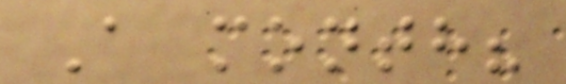A month?
